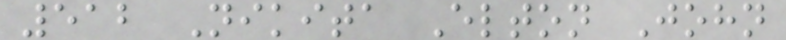512 Nikita Elton John
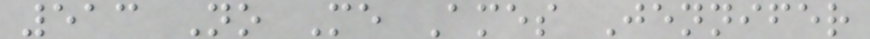513 No Me Ames Jennifer
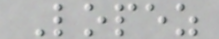Lopez
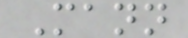Mann
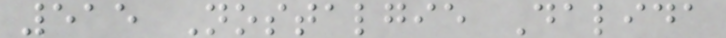515 Nostalgie Dalida
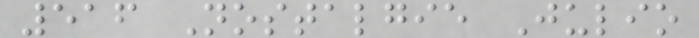516 Nostalgie Julio
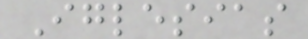Iglesias
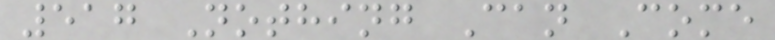517 Nothing Can Come
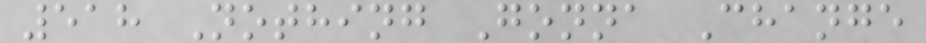518 Nothing Gonna Change
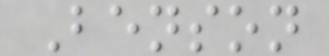Benson
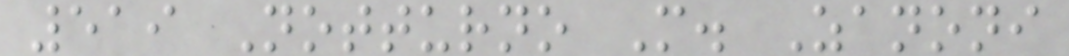519 Notturno M. Zanoni
